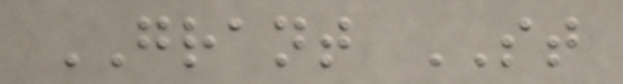GRANT ST
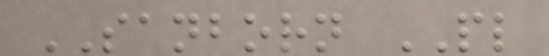SANBORN PL
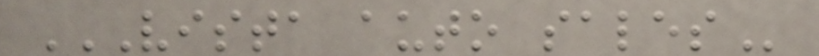VISTA AUTO SALES
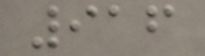916
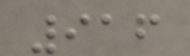916
